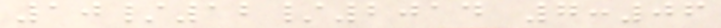10/12/2014 7:06
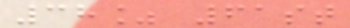38% 61st
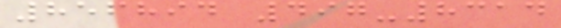856894 497-8314
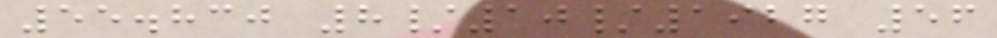55.830 8/10/1927 56
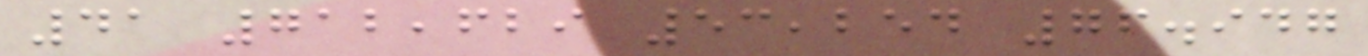41 712,629 53,254 76.947
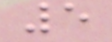5
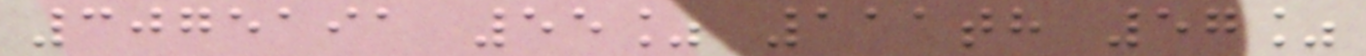3075191 55% 111th 57%
